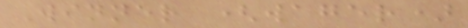Winner (wager)
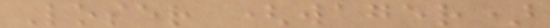Loser (wager)
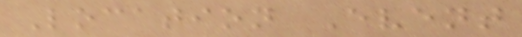Location Event
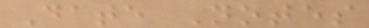Date Notes
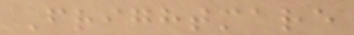Frightmare
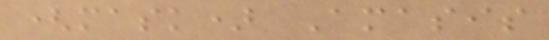(mask) Amasis
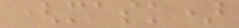(mask)
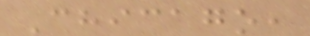Chicago,
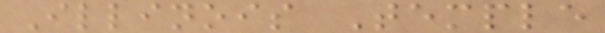Illinois Temple
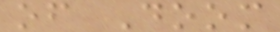of Doom
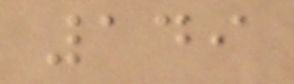149
